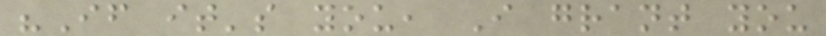"If it's you, I grant you
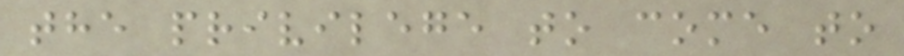the privilege to come to
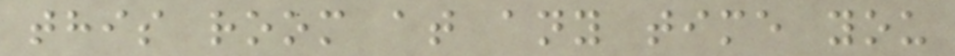this room at any time you
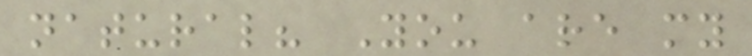natural? You are my
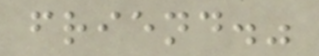friend."
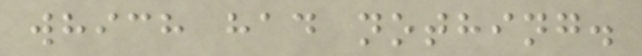which had nothing.
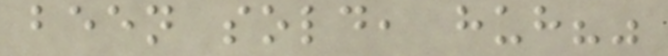been sold, huh?"
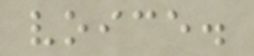voice.
